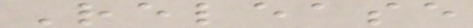Release
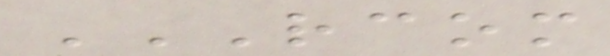RCOM
